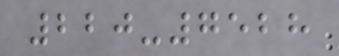220-7528
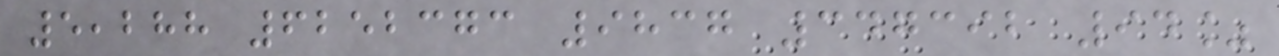5,288 6252373 9837 347392 94%
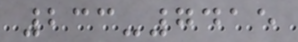233-7415
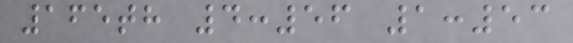165th 4:56 1:53
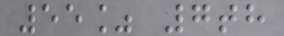55% 7th
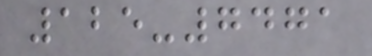125-7471
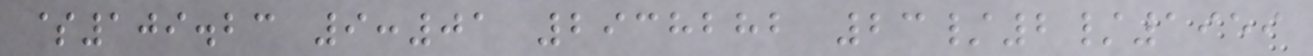$109.23 9:01 2938282 23/2/1959
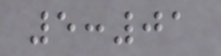5:01
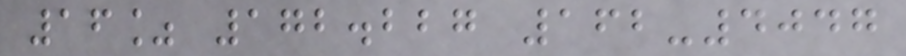16% 172.227 162-4047
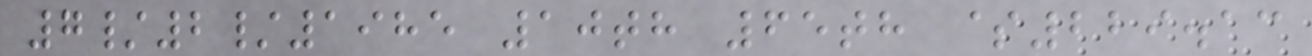7/2/1985 10th 65th $229.13
